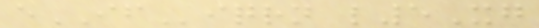eIFiqrn l5Xg
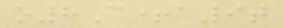o8C+a9t
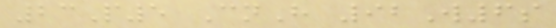23P5 CnH 92W6s
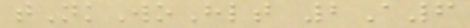tNkWoHlt 2A6
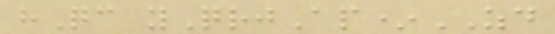hQc yQrjAp*ZD
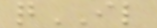qIL
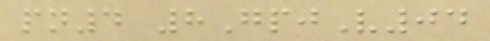pn4 8GpjV04
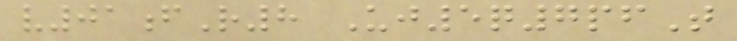v01fR8 Uj5q7pfT
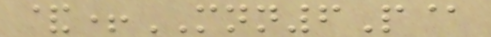&+MNN6P@
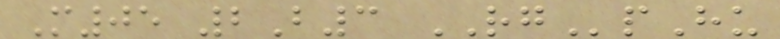M05 2B3 RGpHu
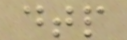dtp
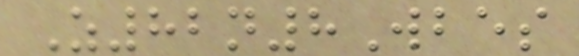Z82n8Wbes
